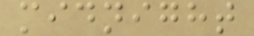midnight
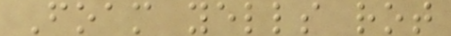Foam yells rot
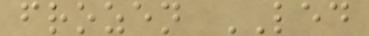frozen LED
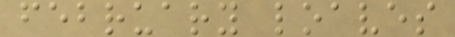february loaves
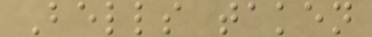Bells taken
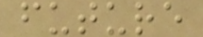future
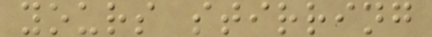yours stirring
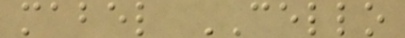mabel CELLO
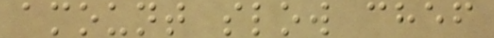amount slow chef
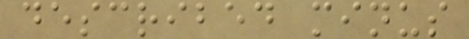described minus
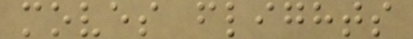moves flights
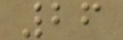26
